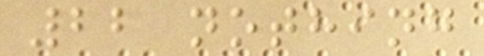22 nothing
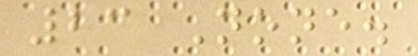23 None.
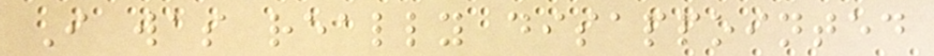I was really disappointed
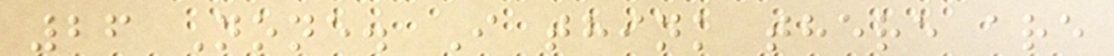26 None. I think there are
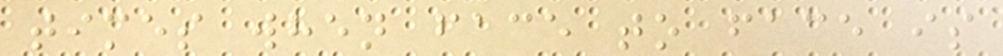times when face to face is
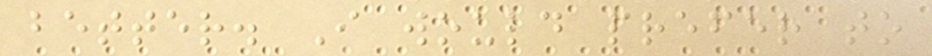better. I would prefer to
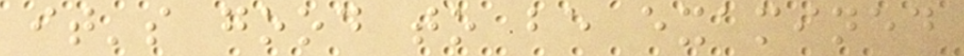it's good to be examined
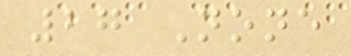27 None
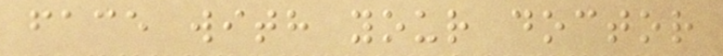face with your doctor
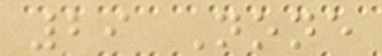29 None
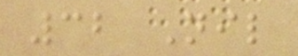32 Nil
